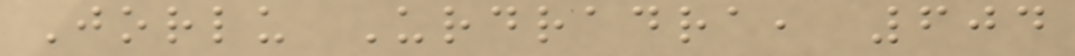Jorlu Urdradra, 604
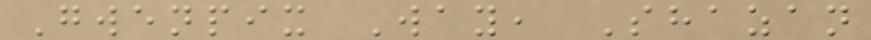Gwenpix Way, Shazan
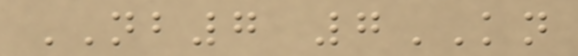NB7 7KN
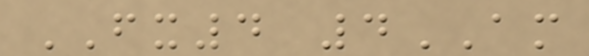FX4 4AM
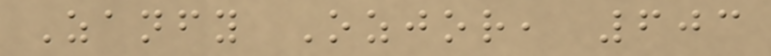Zanfy Ozjor, 603
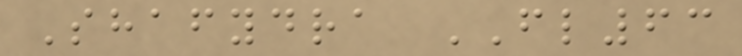Shafydra FL63
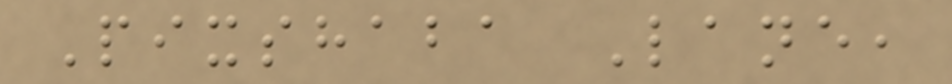Pixshaba Lane,
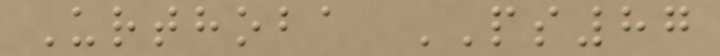Urthoba PS87
